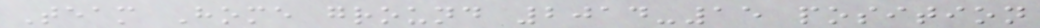Team Home ground 2014-15 position
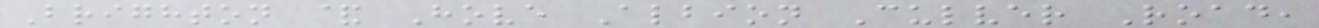Brighton & Hove Albion Culver Road,
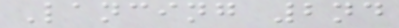Lancing 2nd
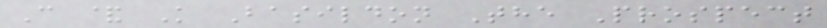C & K Basildon The Prospect
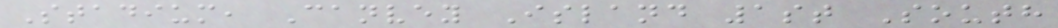Stadium, Canvey Island 1st South
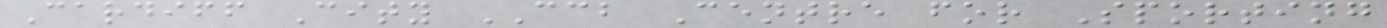Cardiff City CCB Centre for Sporting
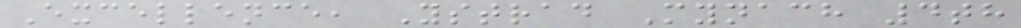Excellence, Ystrad Mynach 4th
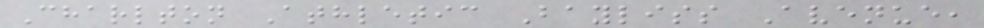Charlton Athletic Bayliss Avenue,
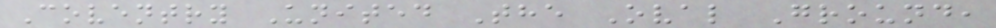Coventry United The Oval Ground,
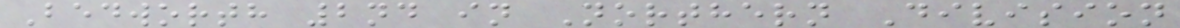Bedworth 2nd in Northern Division
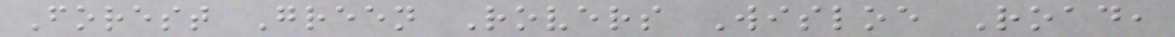Forest Green Rovers Wisloe Road,
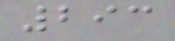293
